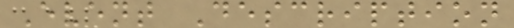Event Description
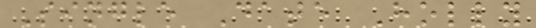Single Date Holly
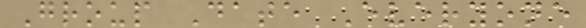Group Date Everyone
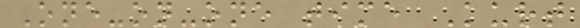One-on-one time Kurt
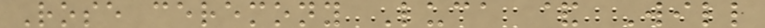Rose ceremony Luca & Will
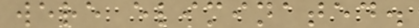were eliminated.
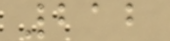212
